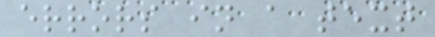errors in a text
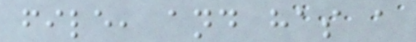file, and has a
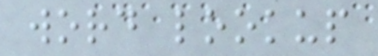word lookup
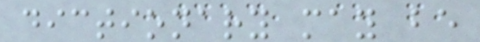dictionary may be
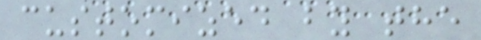customized by the
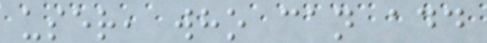user, who can add
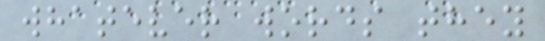whatever words they
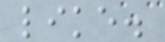like.
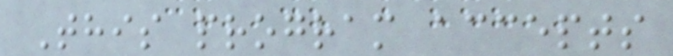This program accepts
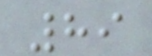89
